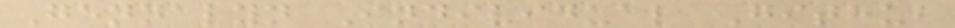Gennalyn Individual Github
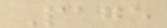Page
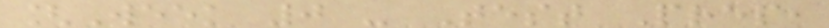[Week 0 - Test Prep,
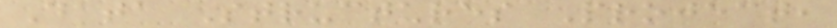Data Structures Project,
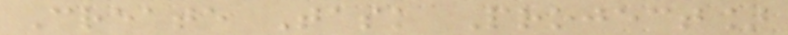Create Task Project]
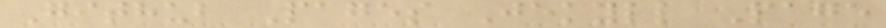Github Pages Jekyll Page
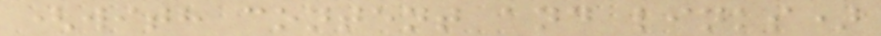(with content and links)
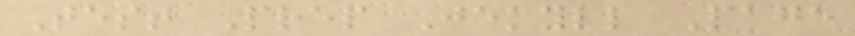Test Prep Jekyll Page
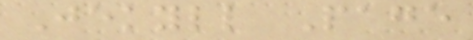Jekyll Page
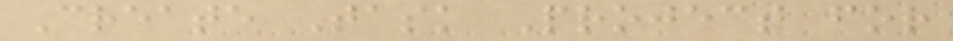Create Task Project for
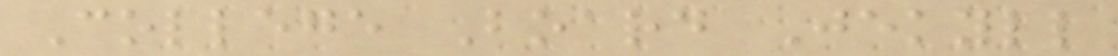College Board Jekyll
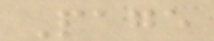Page
